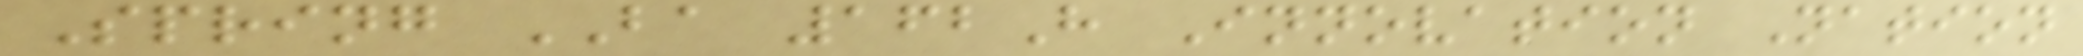Spring BA 162H Innovation Nation
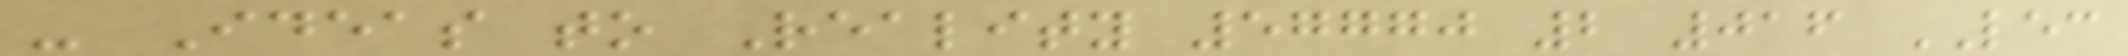- Ideas to Reality 57770 2 016 LEC
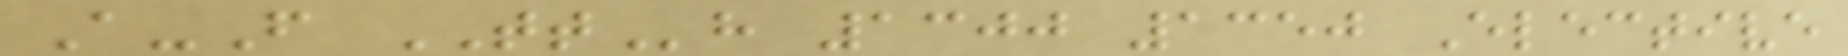A-F TTh 1300 1350 Elective
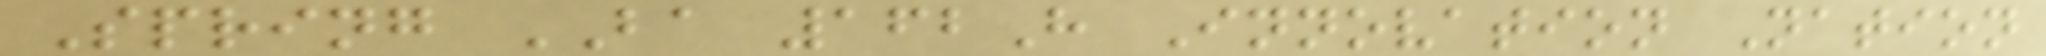Spring BA 162H Innovation Nation
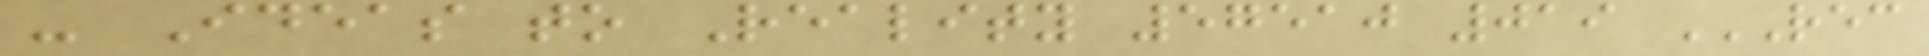- Ideas to Reality 57510 019 REC
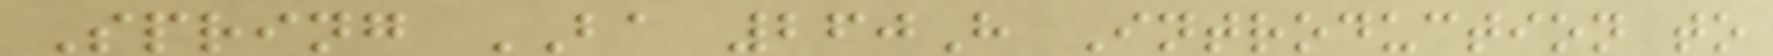Spring BA 260H Introduction to
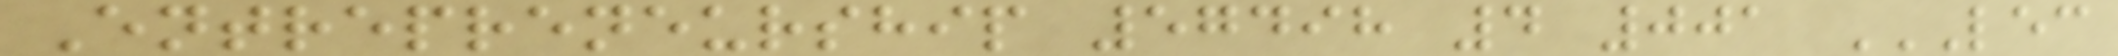Entrepreneurship 57498 4 001 LEC
